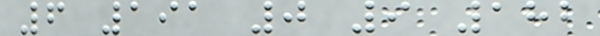6 191 0 9 182
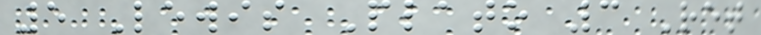5 Lewis Plato 3 Ret
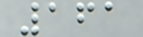161
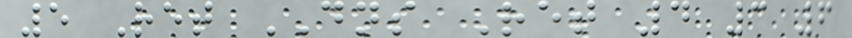5 Ret DNS Ret 4 3 6
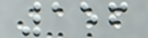156
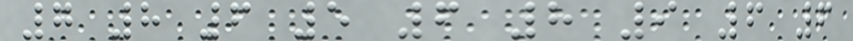7 8 6 5 6 8 9 6 6
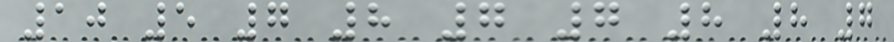10 5 7 8 7 7 8 8 7
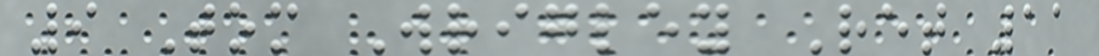9 Tom Wrigley Ret 11
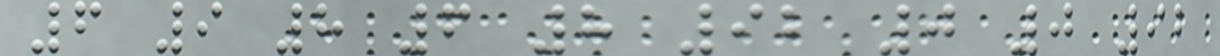6 9 8 6 8 92 0 0 92
